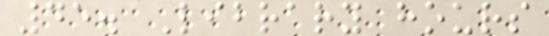45. Library hours
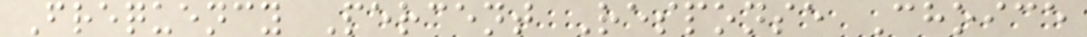Frequency Percent Response Choice
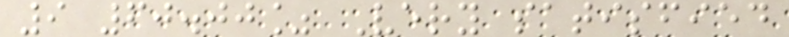9 60.00% Very satisfied
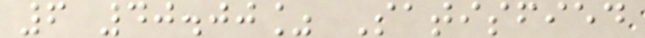6 40.00% Satisfied
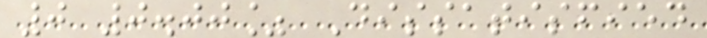0 0.00% Dissatisfied
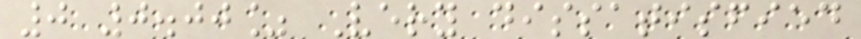0 0.00% Very dissatisfied
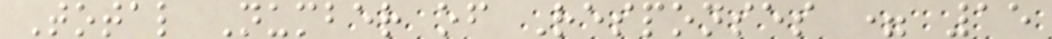Total Number of Responses = 15
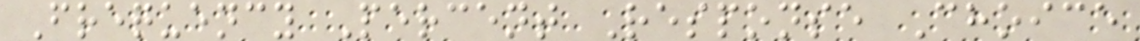Frequency Percent Response Choice
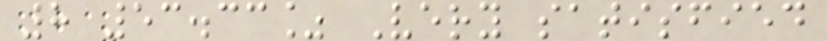8 53.33% Very satisfied
